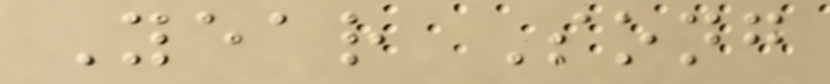Year Song
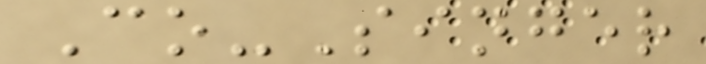Co-Singer
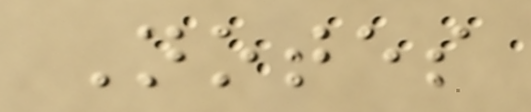Notes
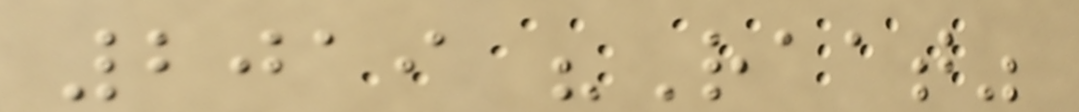2019 "Raat"
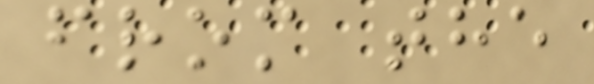from the
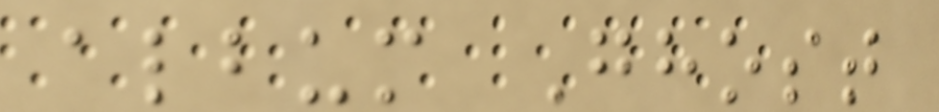album Ghost
